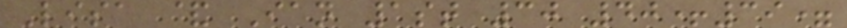Lisa & Ian 1st 30 40+39=
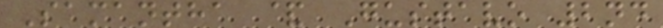Samantha & Gustavo 2nd
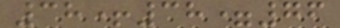38+38=76
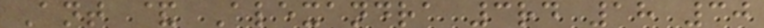Ant & Alexandra 3rd 18 30
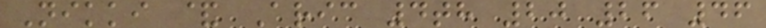Nikki & Aric 4th 20 26 46
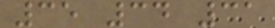35 34 31
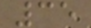35
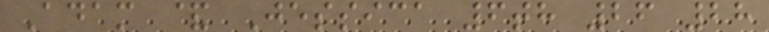Adam & Jessica 6th 26 28
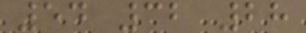54 32 28
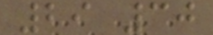29 30
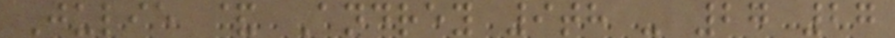Julie & Andrey 9th - 27 27
